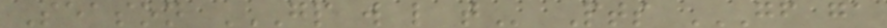Season GP W L T Pts GF GA
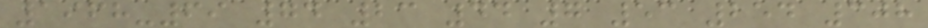1968-69 74 23 44 7 53 254 308
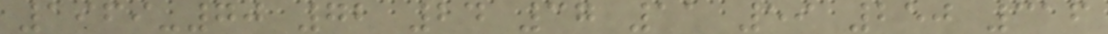1969-70 72 24 37 11 59 250 316
